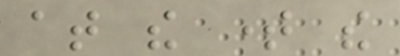at the time the
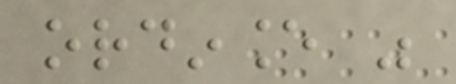ordinance was
